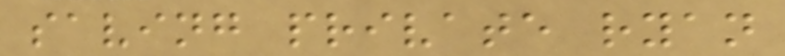saving private ryan
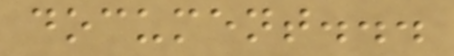document...
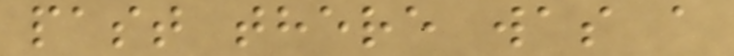past there was a
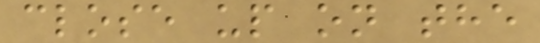close up on the
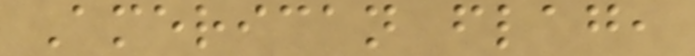American flag,
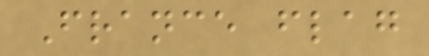France flag
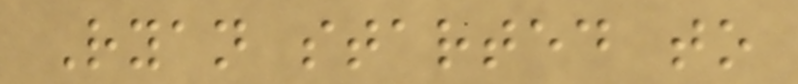Ryan started to
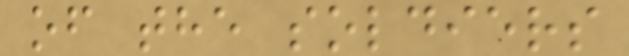of the soldiers
